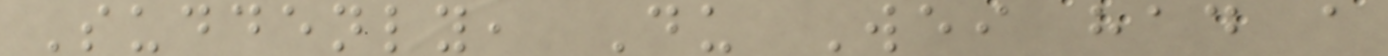Suddenly, Du Wei had a
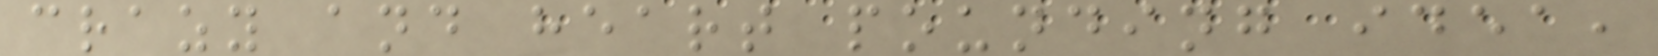crazy and heart pounding idea,
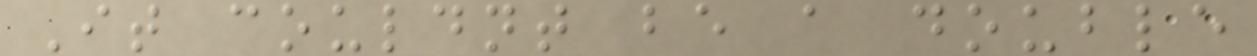It couldnt be a double
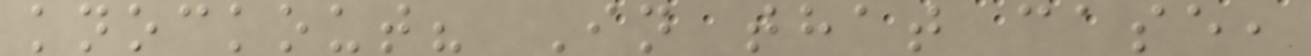knockout? In that case,
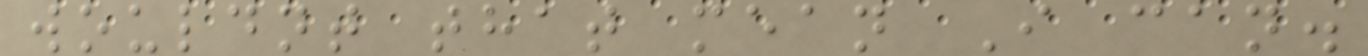wouldnt that mean I can.
